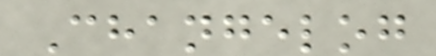Changelog
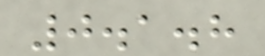0.1.8
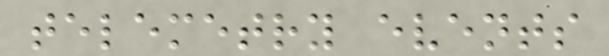telemetry events
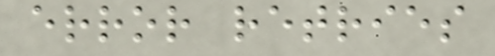error retries
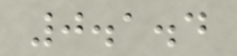0.1.4
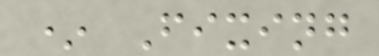* Fixing
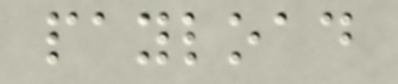payload
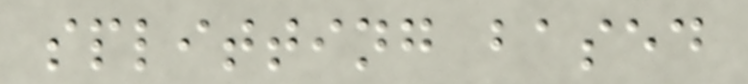splitting based
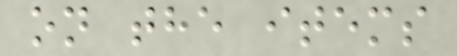on the items
